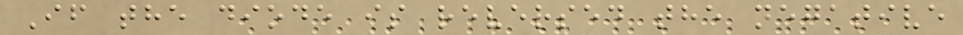If the diode is reversed the negative
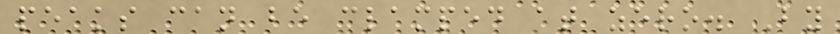peaks can be clamped at zero. By
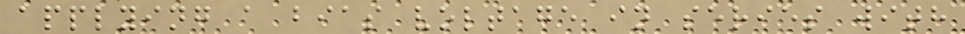applying a bias voltage in series with
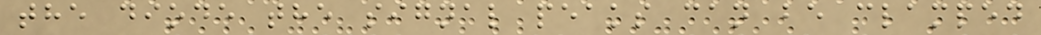the diode the signal peaks can be clamped
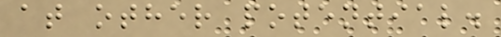at other potential.
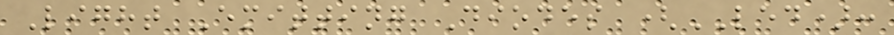Light Emitting Diodes (LED):
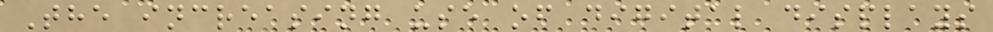The increasing use of digital displays
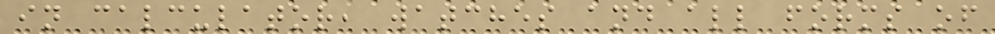in calculator, watches and all forms of
